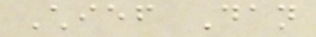Chief Dan
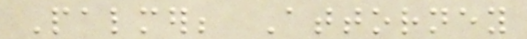Palmer; Attorney
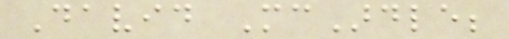David McArdle;
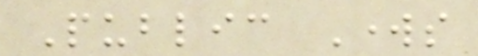Public Works
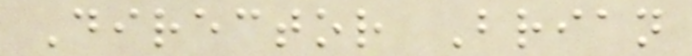Director Brian
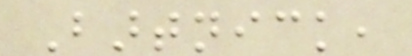Bartnick,
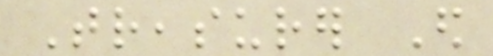Treasurer Ed
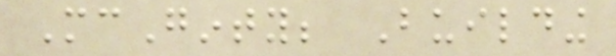McGinty; Building
